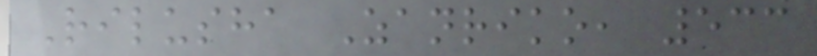Rilusha Zanriko, 533
